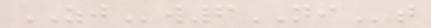ZJw6NIt
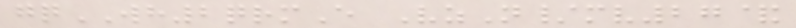gqWH2qrmE VzN/mv27&
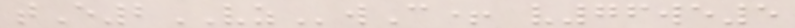tE2VZwC+ v76we5
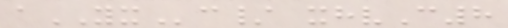aYXc/ xhvC8
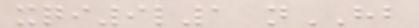xqi9l1 nHB
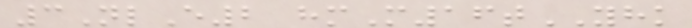3NlE2 hmM16tYHK
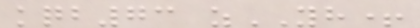kqb73 zYH+
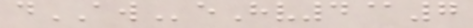dAWeHv4@7
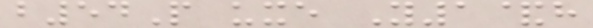b54P uxe Y1&h
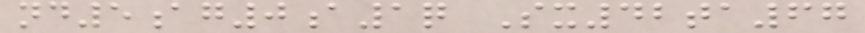nd5ag0a1q Sx42ta67
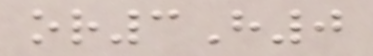or3H0
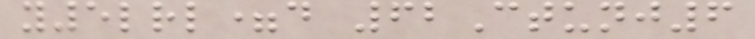y5lrl=d 62Ctunj6
